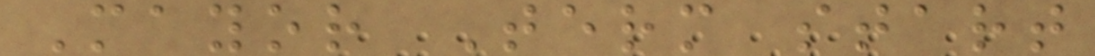Mayor Term start
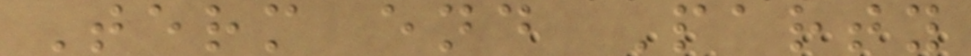Term end Party
